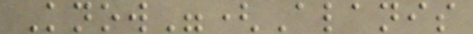Know"(Alanis
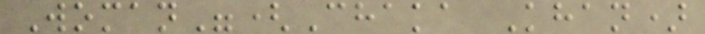Woman"(Chaka Khan)
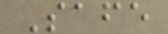Safe
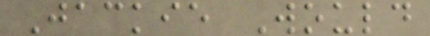Jackie Would
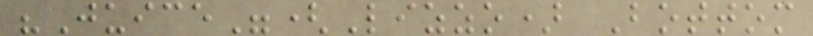"Juice"(Lizzo) Bottom
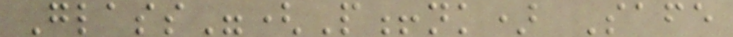Glass"(P!nk) Safe
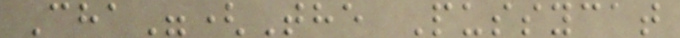Cha"(The Pussycat
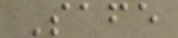Safe
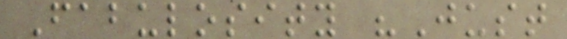Fabulosity "Just
